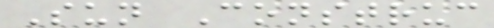Sun Construc
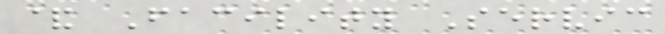& Facility Servic
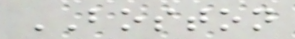BOSTON
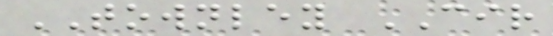TOWNLEY CIR
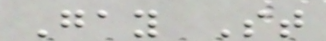Gay St
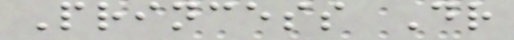Princess Dr
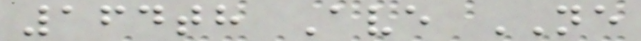164th Ave NE
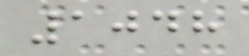1048
